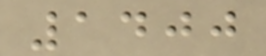1400
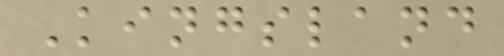Kingsland
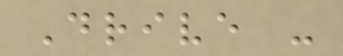Drive -
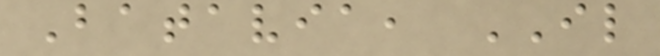Batavia, IL
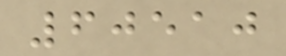60510
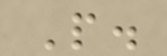P.
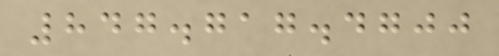847.717.4700
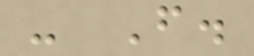- F.
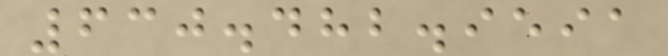630.482.9591
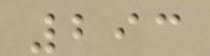293
